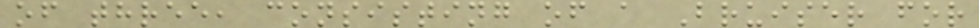of three, consisting of a Bruiser for
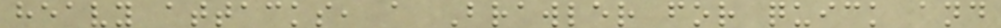heavy attacks, a Brawler for quick and
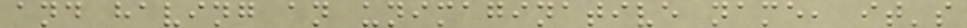and having an unimaginative name, it's
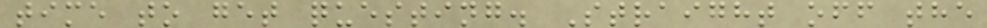time to get questing. Straight off the
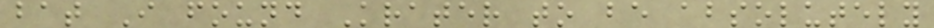bat I found Krater to be absolutely
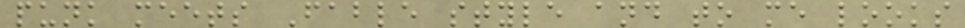punk meets Fable style and to me looks
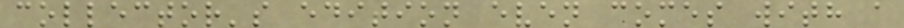collector's edition even comes with a
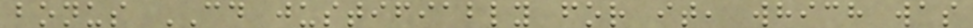bonus CD justifiably for it, which was
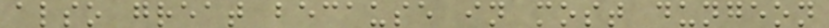also great because in most dungeon
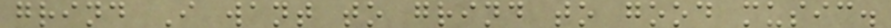grind I want to grind to good music.
